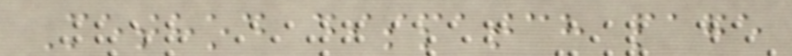Method dispatch page
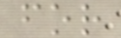for
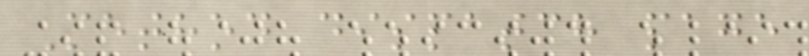Method dispatch page
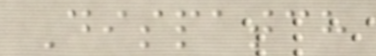Dispatch
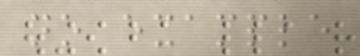no example
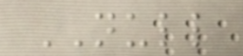NULL
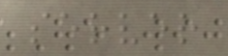server
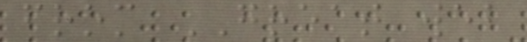from GREAT web
